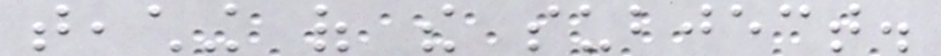teaching of the subject.
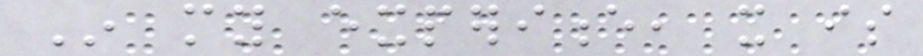In my experience, it is
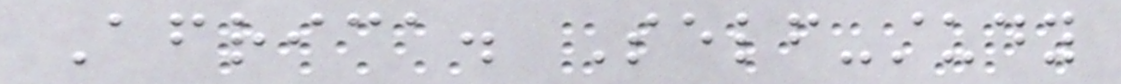Africa. Self-study
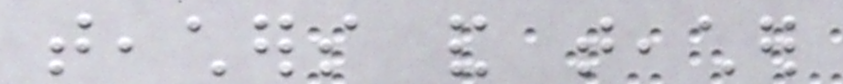teachers and teacher
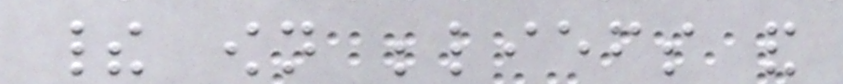their own beliefs and
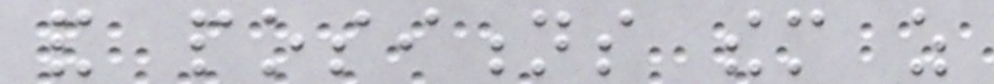and positions them as
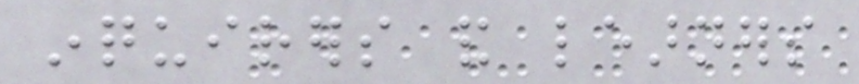inquirers and learners
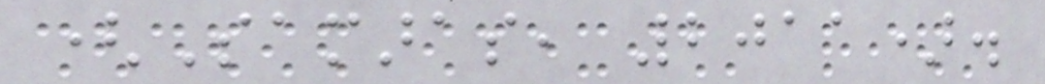(Samaras, 2011).
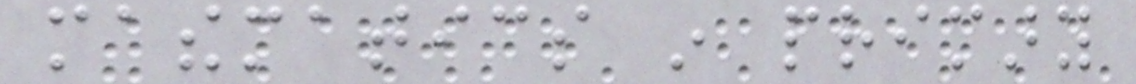mathematics in primary
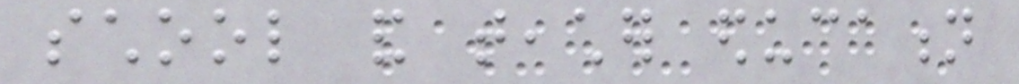school and teacher education
